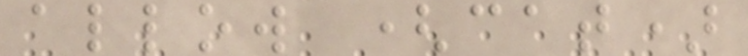allow (cat)
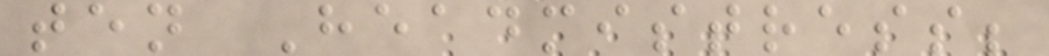ten Headmistress;
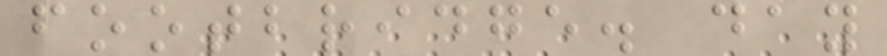footbridge. day
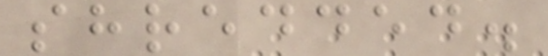shredded.
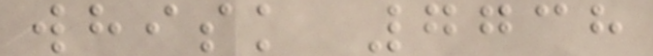whisk 7738
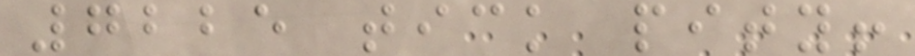7225 tick pity!
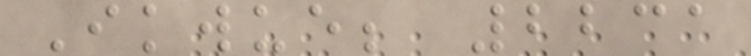Ikwue; 2231
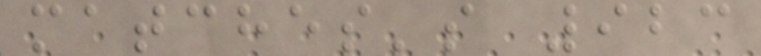matches's 923
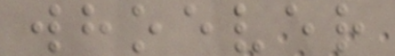whoever
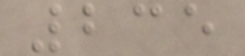235
